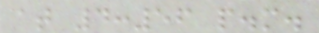at 4:56 p.m.
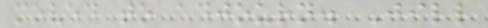moved to adjourn. Jill
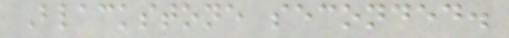Blackstone seconded.
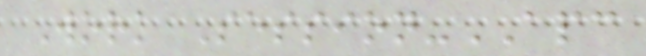Work Session-APC
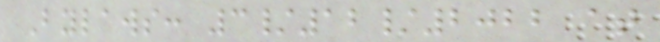Bylaws: 3/12/2022 at
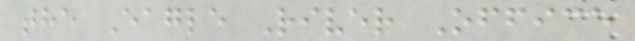the Eagle River Office
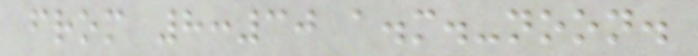from 8:30 a.m.-noon.
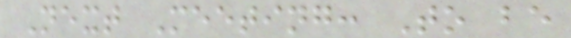Next Meeting: To be
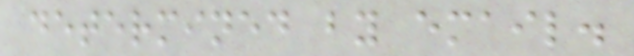determined by email.
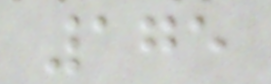175
